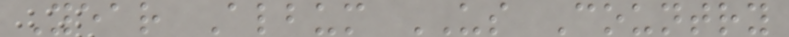Year Album US Country
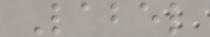Label
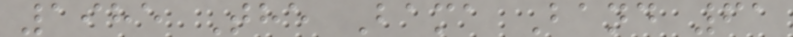1985 The Bama Band 61
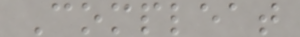Compleat
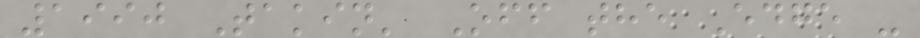1990 Takin' Off the Edge -
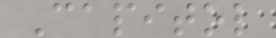Capitol
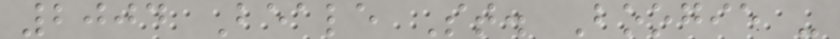2004 Beale St. Boogie -
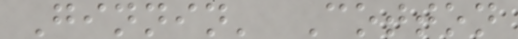Ginnin' Cotton
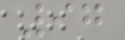97
